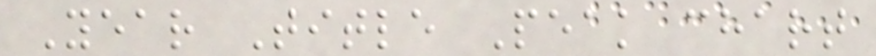Year Title Peak chart
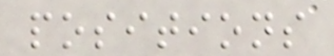positions
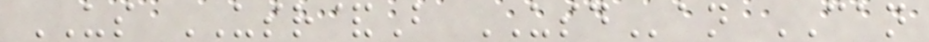US USR&B USDan CAN
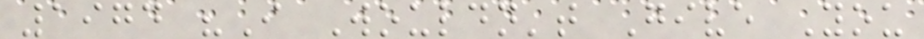1974 "I Wouldn't Give You
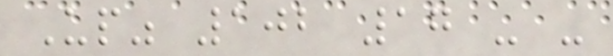Up" 102 17 - -
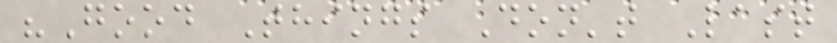"Good Things Don't Last
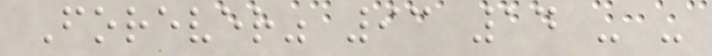Forever" 93 14 - -
